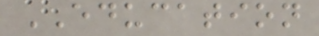EDUCATION
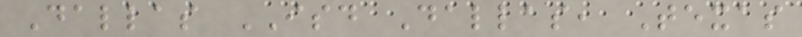Dallas ISD Dallas, Texas
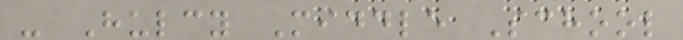- Hulcy Middle School
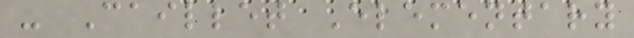- Caillet Elementary
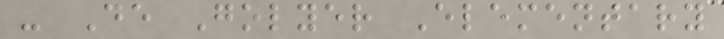- De Golyer Elementary
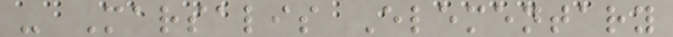- Marsalis Elementary
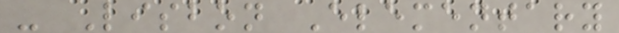- Lisbon Elementary
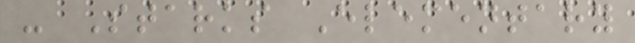- Starks Elementary
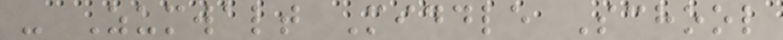- Zumwalt Middle School
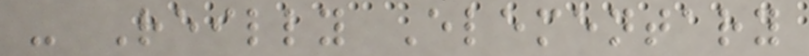- Reilly Elementary
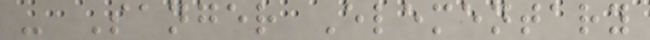- Sanger Elementary
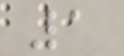1
